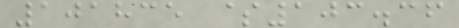101835 $103.36
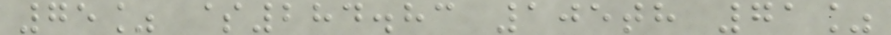75% $284.83 105th 71%
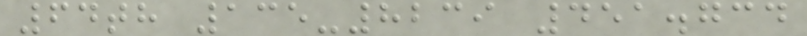64th 135-8239 451.734
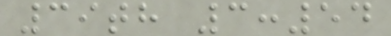39th 3:54
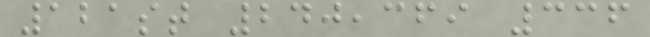121st 240,369 336
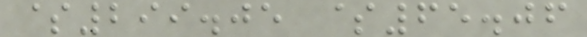$299.05 $65.06
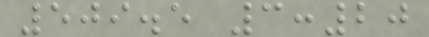509.5 3:20
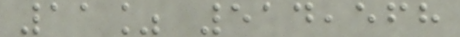11% 514,568
